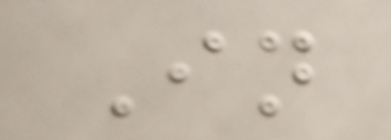In
